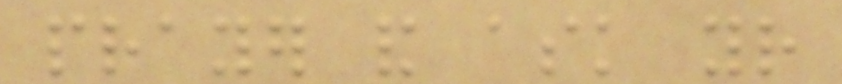prayer and ask your
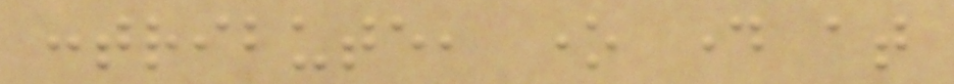contribute, one day at
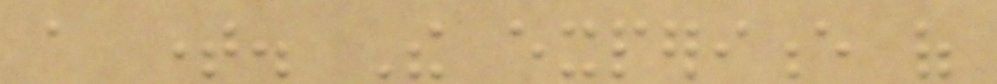a time. The experience of
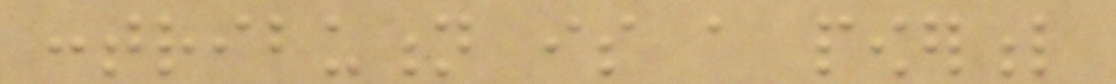contribution is a powerful
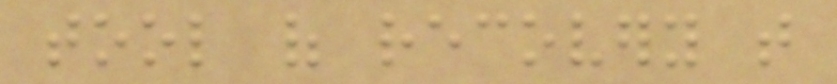tool of recovery that
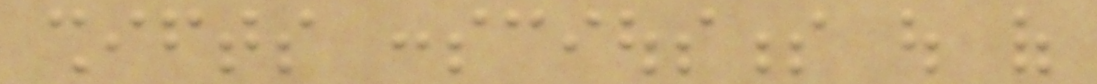shifts consciousness out of
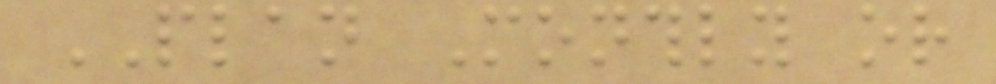PLAN Monthly or
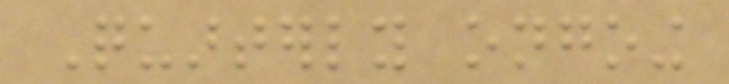Quarterly ongoing
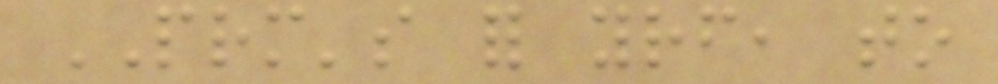PRM's for yourself, to
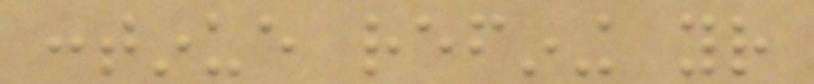continue refining your
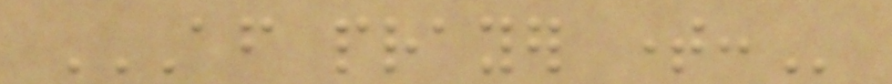AFTER PRAYER TIME:
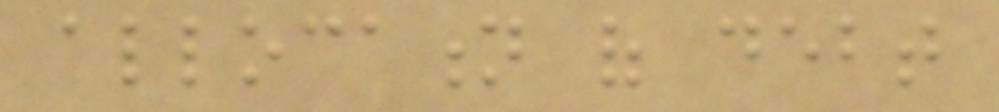allocation of debt
